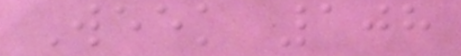Week 108
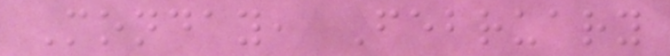Monday, February
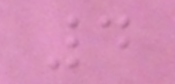4
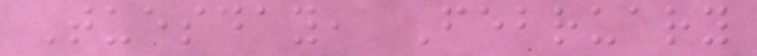Tuesday, February
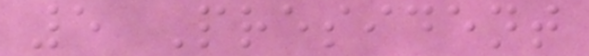5 President
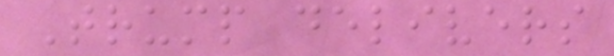Trump delivers
